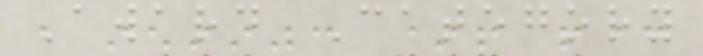Award Category
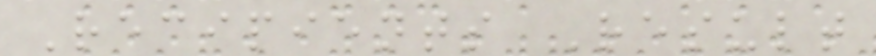Recipients Result
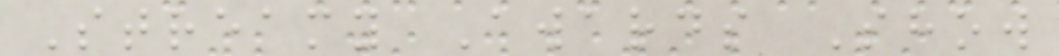Streamy Awards Show
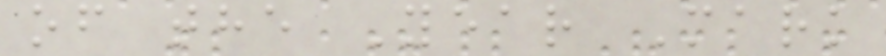of the Year Mark
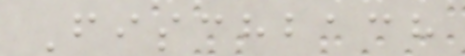Fischbach
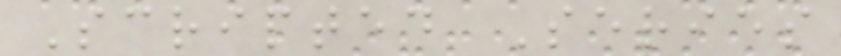Scripted Series
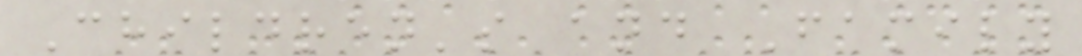Children's and Family
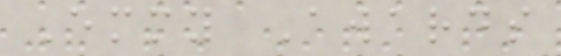Emmy Awards
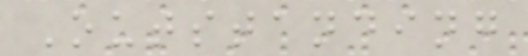Outstanding
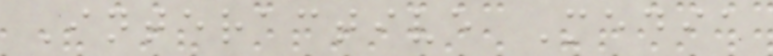Interactive Media
